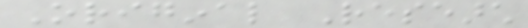Original Research
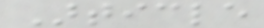Article
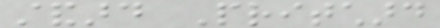standard Pritchard
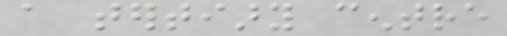a tertiary centre
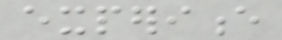experience
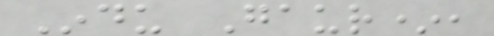Indu Gaur*,
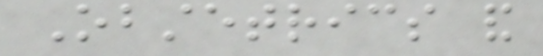Obstetrics and
